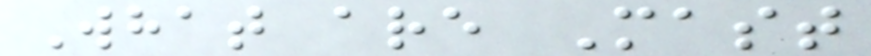What are Mast
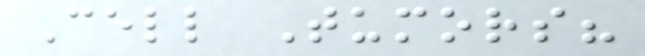Cell Tumors?
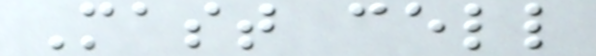Mast cell
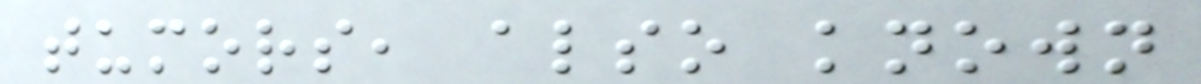tumors, also known
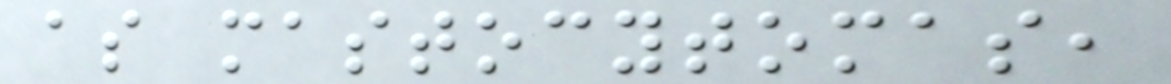as mastocytomas,
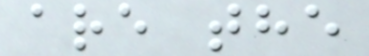are the
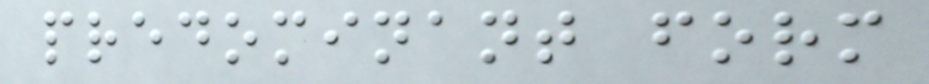predominant form
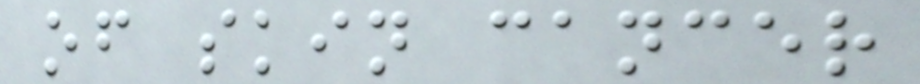of skin cancer
